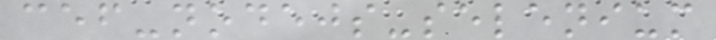cef-nodejs-selenium
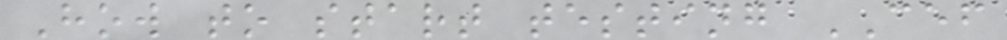How to start testing CEF
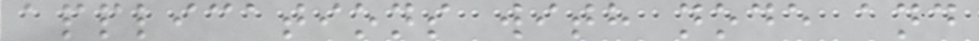applications with node and
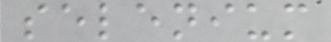selenium
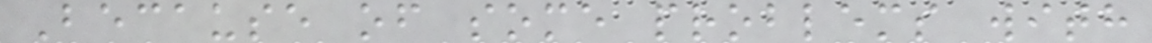Because of some problems with
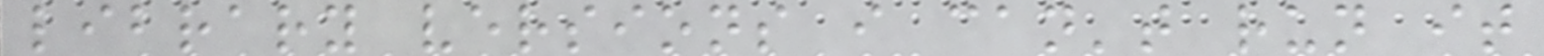library versions i can't run it
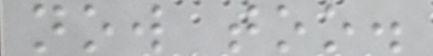now too.
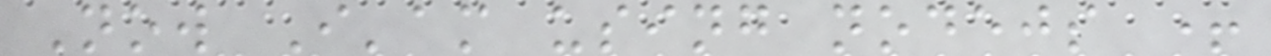Now I'am using nodejs +
